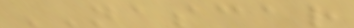NASCAR
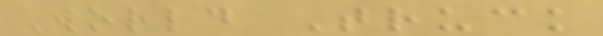World Truck
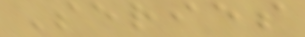Series
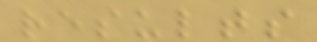results
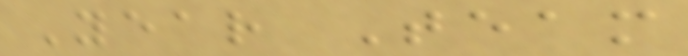Year Team
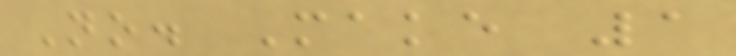No. Make 1
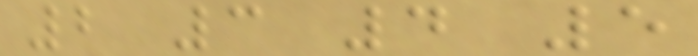2 3 4 5
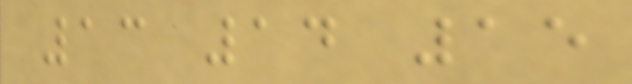13 14 15
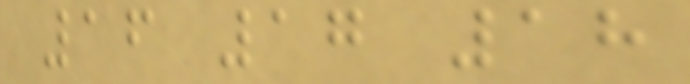16 17 18
